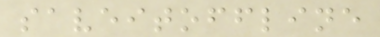saveitoffline
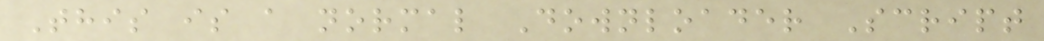This is a normal Downloader Script
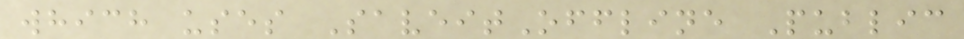which uses SaveitOffline Public
